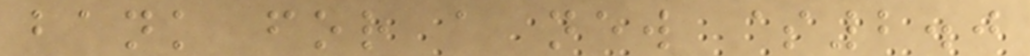bank for a new $2.0
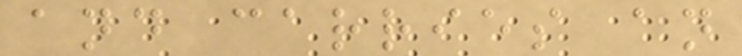and carries an
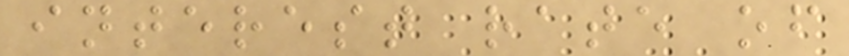interest rate of
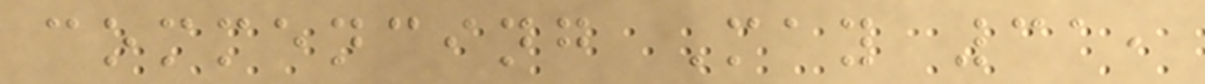commencing May 31,
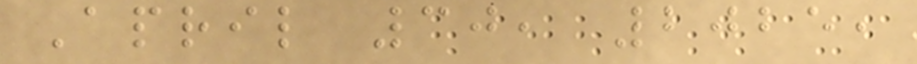April 30, 2025,
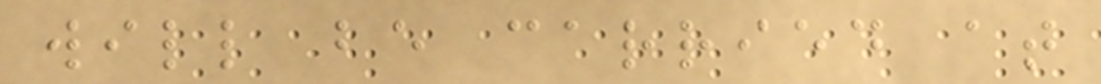will be carried at
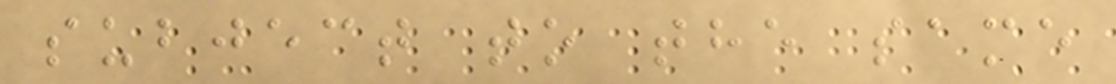subject to the same
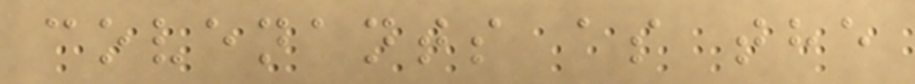covenants as the
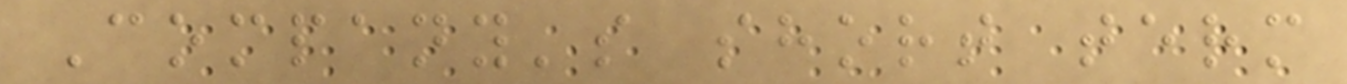Company's short term
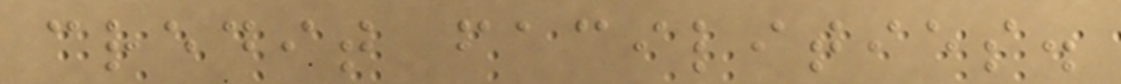credit facilities.
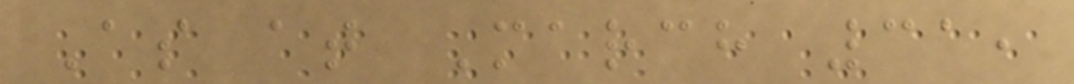As at March 31,
